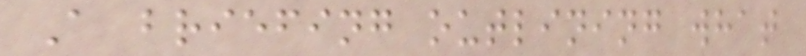A briefing outlining what
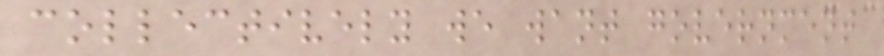collectively we want government
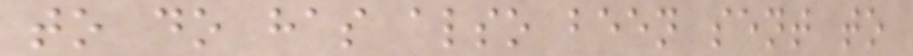to do has also been sent to
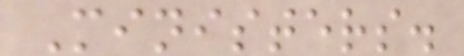Ministers.
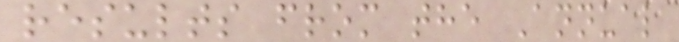results from the Annual
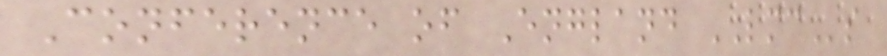Conference of England LMCs
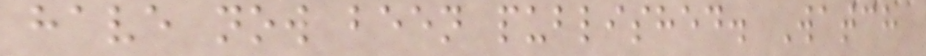have now been published. Watch
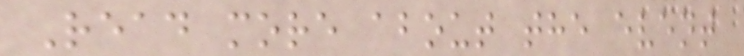Read more about the event
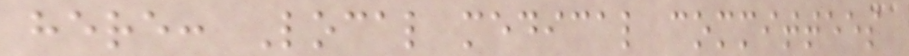here: Local medical committees
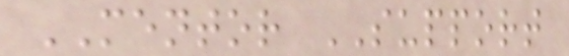MENTOR SUPPORT
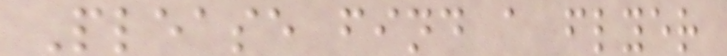Please find a flyer
